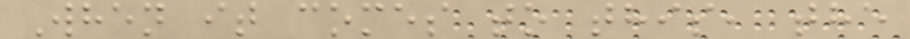When it comes to this, the
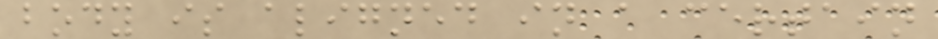body is aligned in a certain
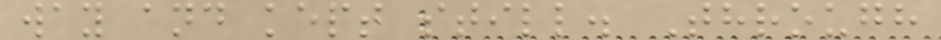way and kept still. Through
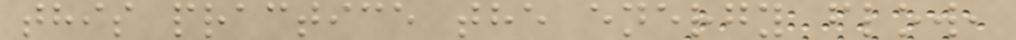this practice the energy flow,
